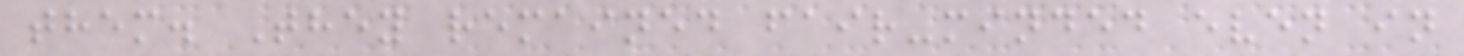them. They remained fair-minded even in
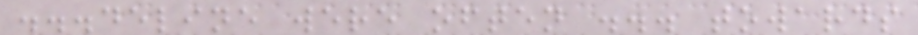...deline were often ... towards
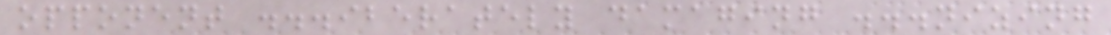opponent ...iberately damaging ...nizing
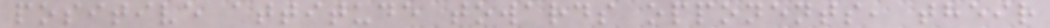positive attitude towards opponents, their
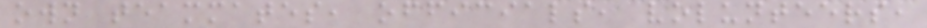own teammates, officials, volunteers,
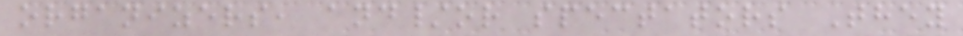organizers, and/or spectators They
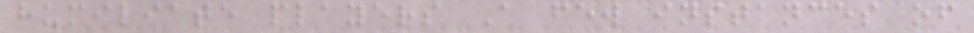humiliate players A few instances of
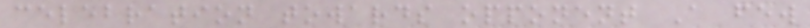celebration towards opponent A few
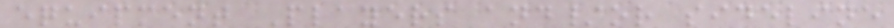equipment Players and/or sideline
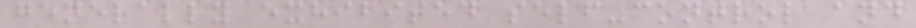generally exhibited self-control and
